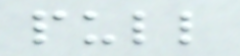pull
